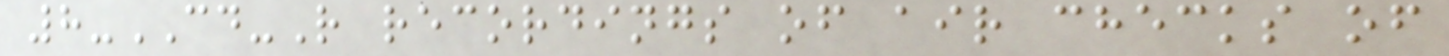8-CD-R recordings of air checks of
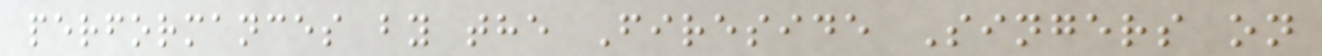performances by the Fireside Singers on
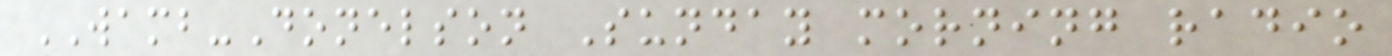WAMB-Donelson Sunday morning radio
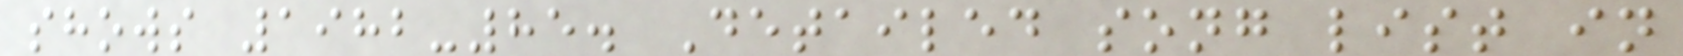shows 1982-85. Detailed song list in
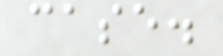case.
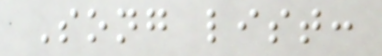Song list:
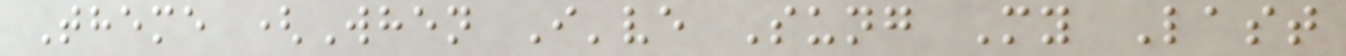Theme (When I've Sung My Last
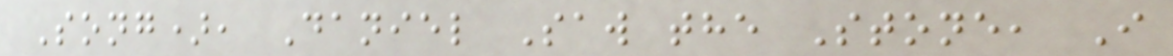Song), Daniel Saw the Stone, I
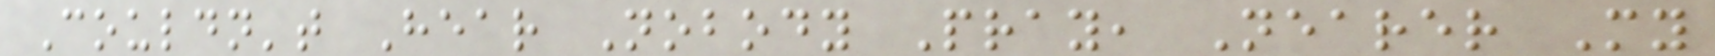Couldn't Hear Nobody Pray, Nearer My
